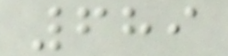689
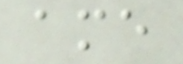ame
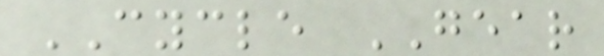CYCLE GEAR
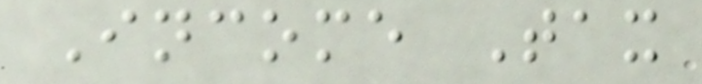Income Tax
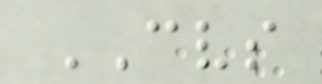CVS
